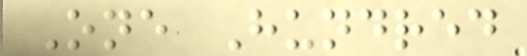One Hundred
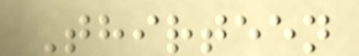Thirteen
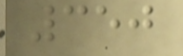350
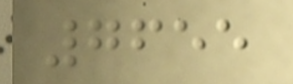7655
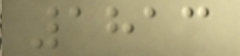1813
